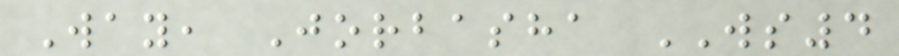Way, Jorbasha WS4
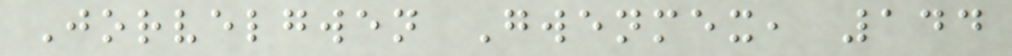Jorvelgwen Gwenmex, 144
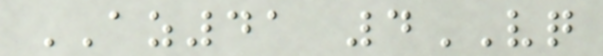AZ41 4VQ
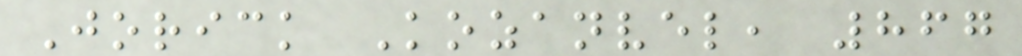Jorick Kozanvel, 867
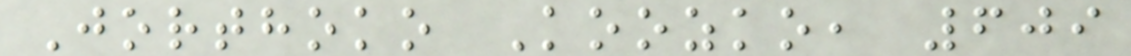Jorthoko Koozko, 609
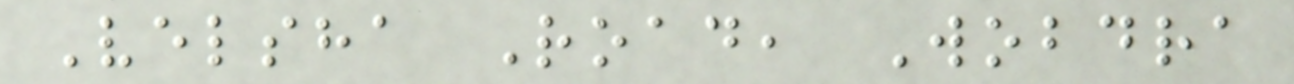Velsha Road, Wobdra
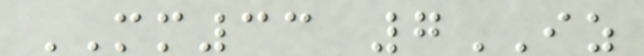MM33 7IZ
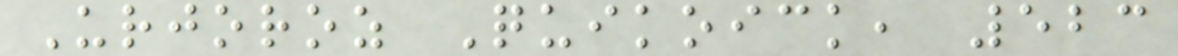Urjoroz Quikoick, 523
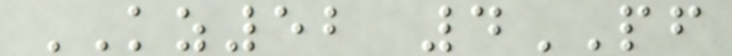KZ52 4PF
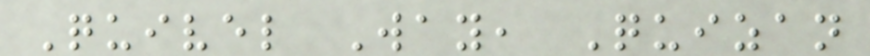Quivel Way, Quizan
